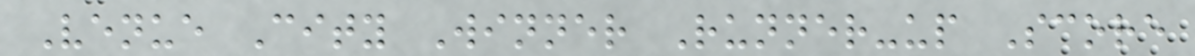Venue City Winner Runner-up Score
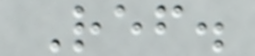Ref.
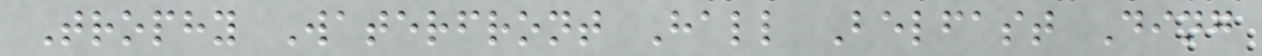Trophy Waterfront Hall Belfast Ding
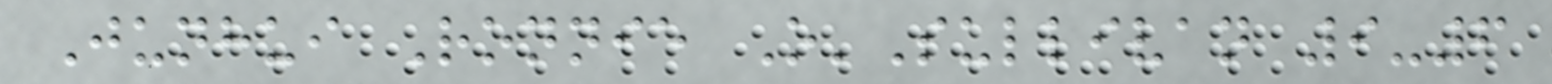Junhui Ronnie O'Sullivan 9-6
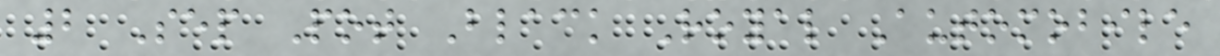2 Sep Pot Black Royal Automobile
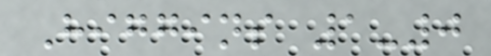Higgins 1-0
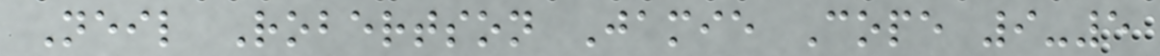Neil Robertson Jamie Cope 9-5
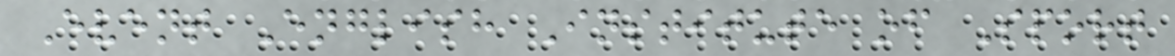Event English Institute of Sport
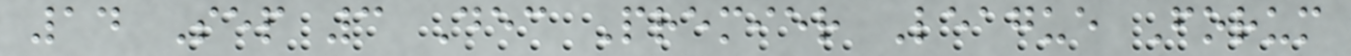14 Sep 3 Dec Premier League Forum
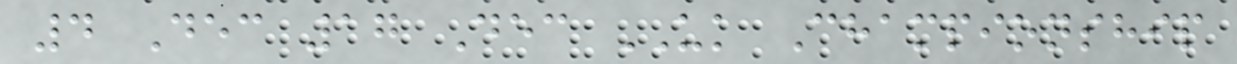4 Dec 17 Dec UK Championship
